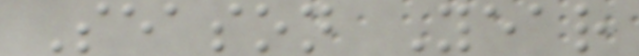Season Year
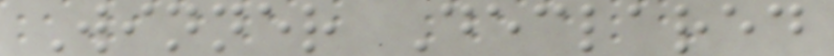Winner Declared
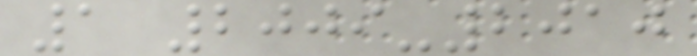1 2009-2010
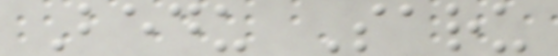Bedu Saru
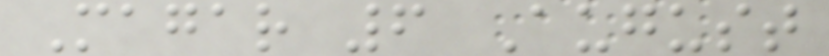Magar 6 August
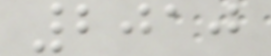2010
